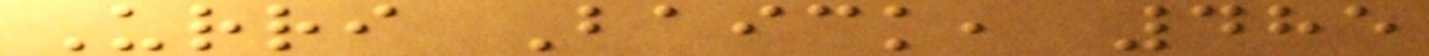Urri Baick, 485
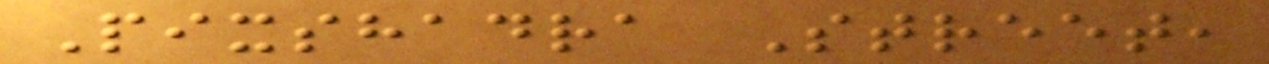Pixshadra Street,
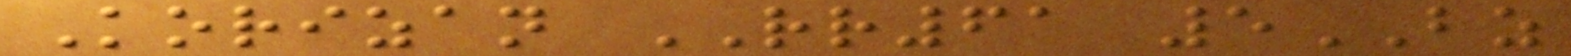Korizan RR61 5BZ
